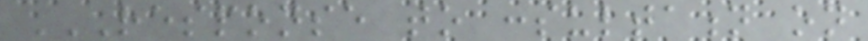RESPONSE TO CONSULTATION ON
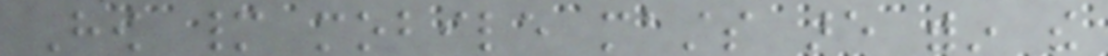How many mobile masts are within the
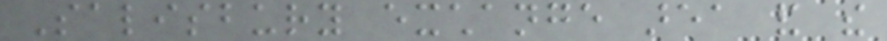Salisbury exchange area and the
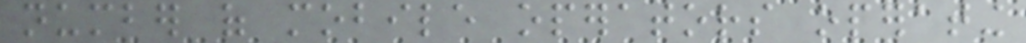number of mobile operators operating
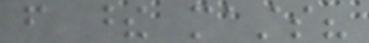from these masts?
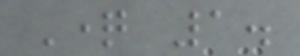Question 1.
